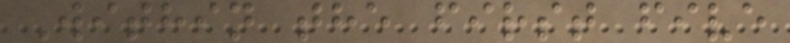Within the first five
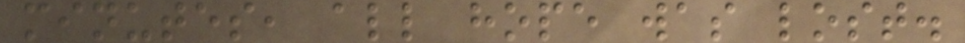minutes, all hope was lost.
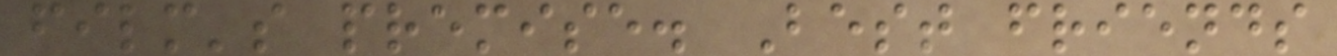film's premise. Best friends
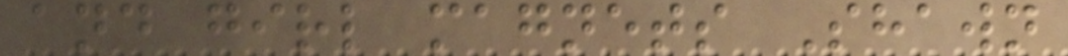and girl magnets Shawn
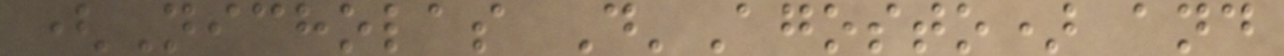(Nicholas D'Agosto) and
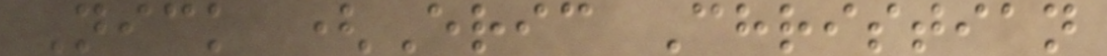Nick (Eric Christian
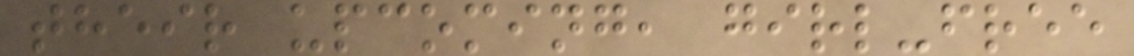their upcoming, girl-free
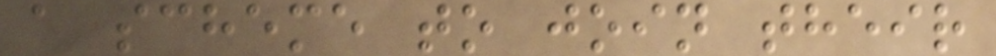a scheme to join their
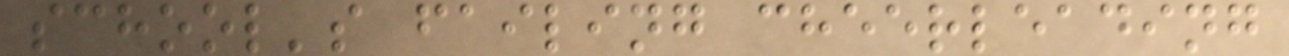school's failing cheerleading
